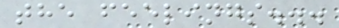the feelings...
